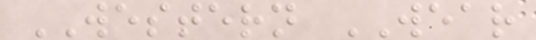WESTERN WEAR
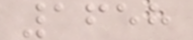1658
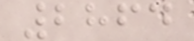2864
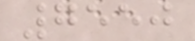7550
